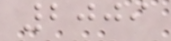2009
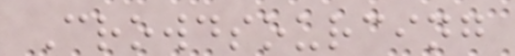Crowdsourcing
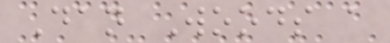Dan Woods a
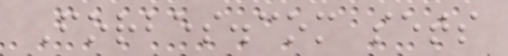Forbes.com sets
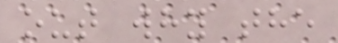out why the
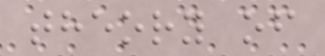theory of
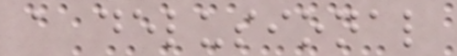a delusional
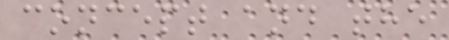concept and the
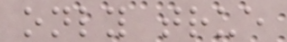only true
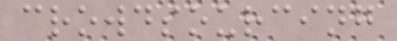crowdsourcing
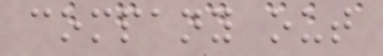company out
